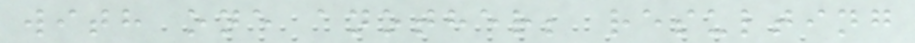with one another; resulting
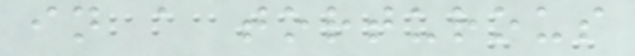in a torturous
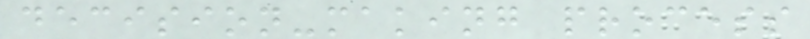decision-making process
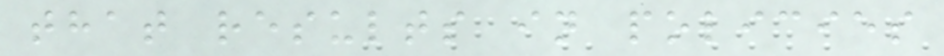that results in policies
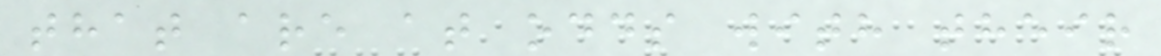that are at odds with their
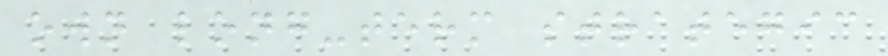own long-term strategic
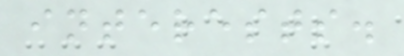interests.
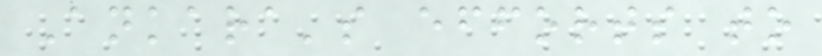Ankara's efforts to
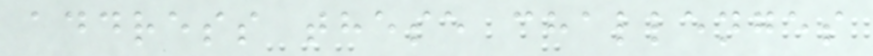address these challenges
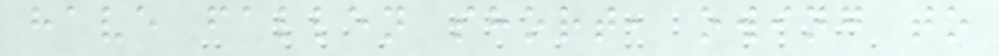have fallen short, owing to
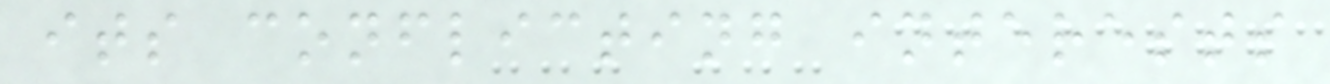its conflicting interests
